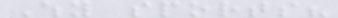Why sports?
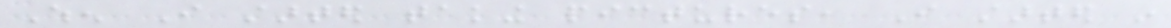When I started taking pictures, I started in
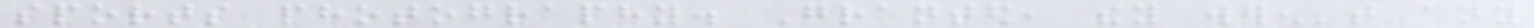sports photography. Granted, they weren't any
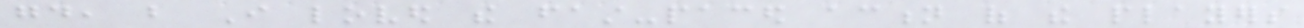good, but I loved the fast-paced action of the players
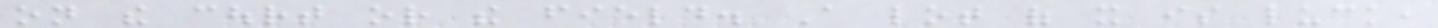on the court or the field. A lot of it is luck,
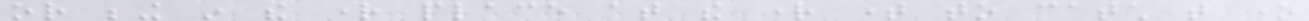or being in the right place at the right time to catch that one
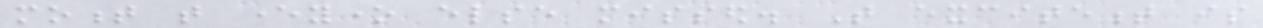moment that everyone else missed. That excitement is
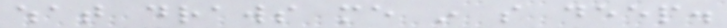what draws me in so deep.
